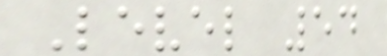Level 54
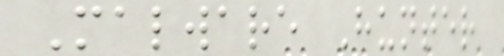Malware Hunter
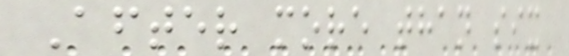After more than six
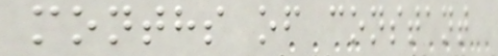months of constant
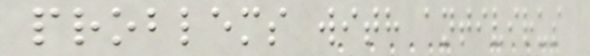problems with antivirus
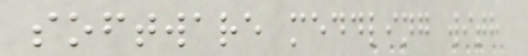software meddling with
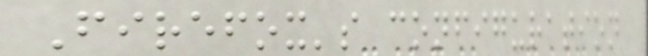Firefox's configuration
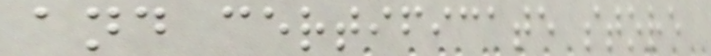and certificate store
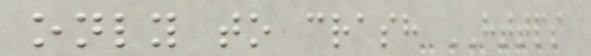only to crash HTTPS
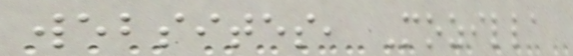websites, Mozilla
